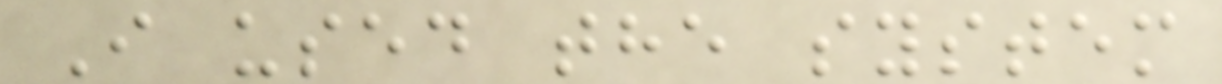I used the system
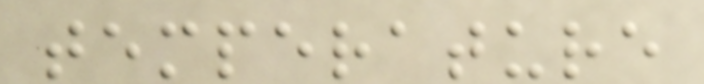temperature
